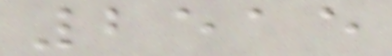2515
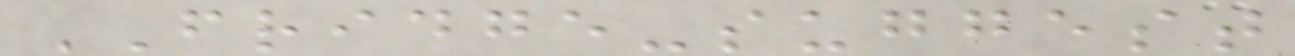FRIDGE-suggest
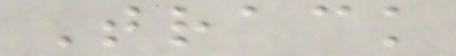Track
